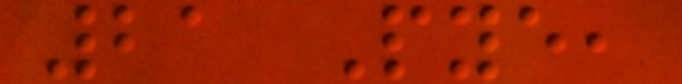21 Pye,
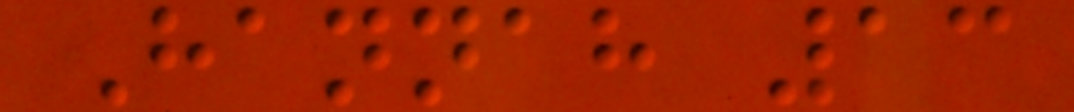Hannah 13
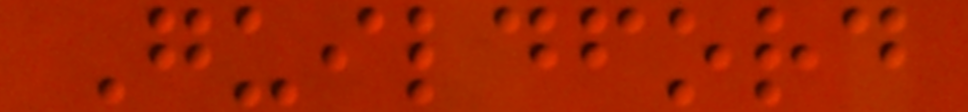Guildford
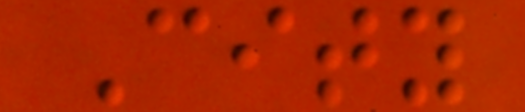City
